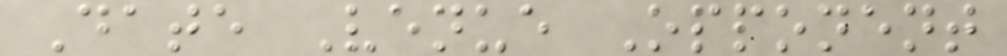Date Venue Opponent
